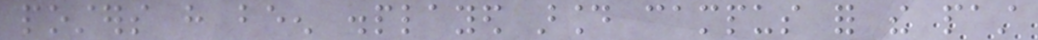posters have been displayed around campus for the past
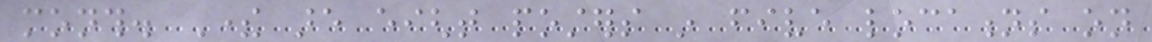month. There are eight posters in five locations on
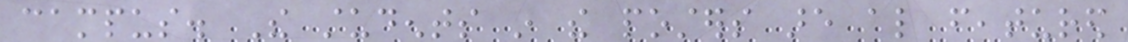campus. The students in the posters are also featured
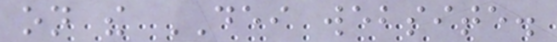on the DEI website.
